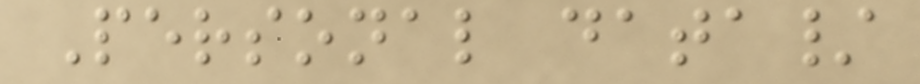Personal data/
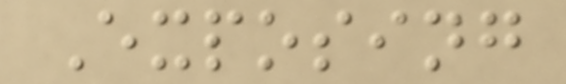Exposing
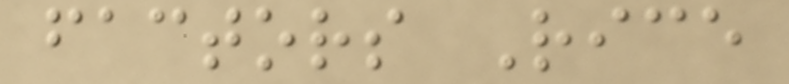factors Rice
